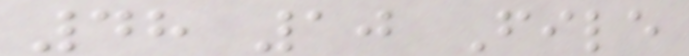48 10 File
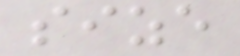size
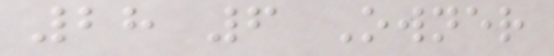28 6 Owner
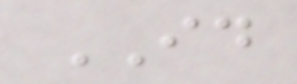ID
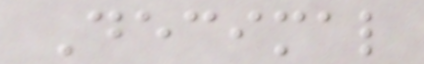Decimal
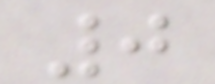0
